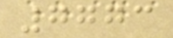7773
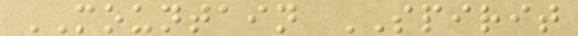MOUNTAIN SPIRIT
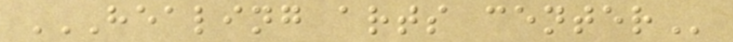HEALING ARTS CENTER
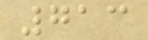713
